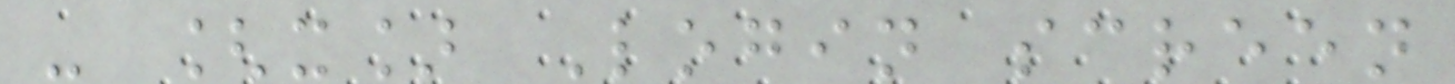- [x] Login screen
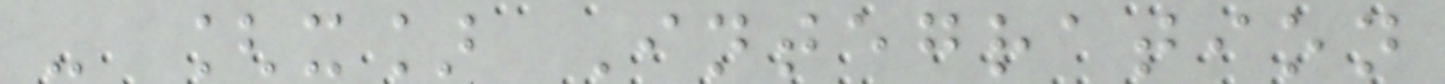- [x] Integration
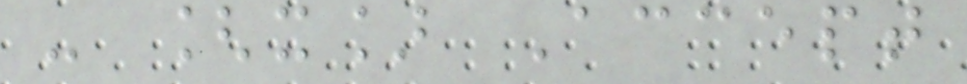- [x] Accept
